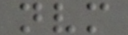nvm
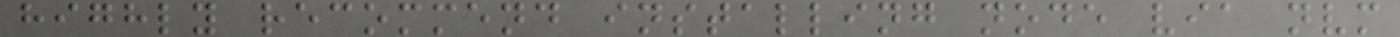highly recommend installing node via nvm
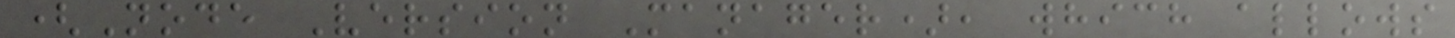(Node Version Manager), which allows
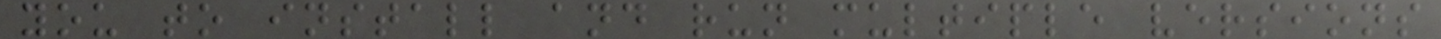you to install and run multiple versions
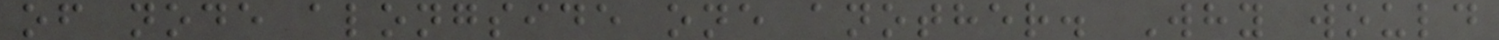of node alongside one another. Why would
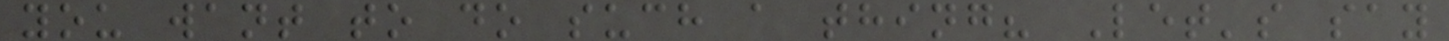you want to do such a thing? Let's say
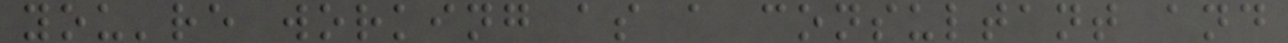you're working as a consultant and
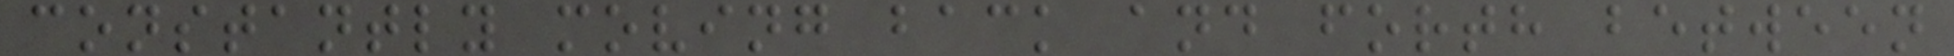constantly moving back and forth between
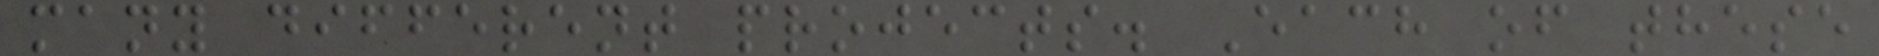many different projects. Each of these
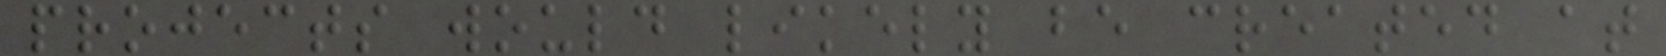projects would likely be created at
